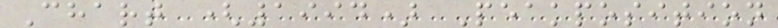Chart (1994) Peakposition
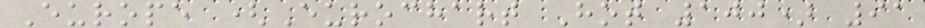Europe (Eurochart Hot 100) 91
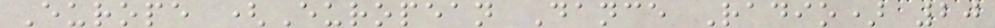Europe (European Dance Radio) 20
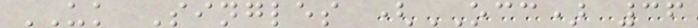UK Singles (OCC) 36
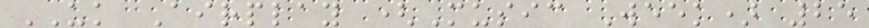UK Airplay (Music Week) 25
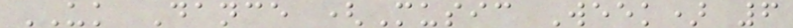UK Dance (Music Week) 6
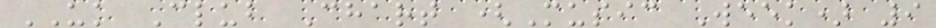UK Club Chart (Music Week) 9
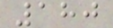180
